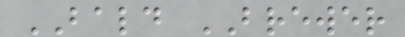BALD BREWER
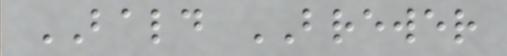BALD BREWER
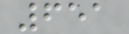651
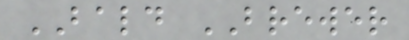BALD BREWER
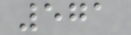571
